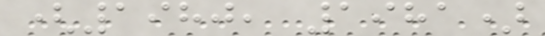(1980, 1981)
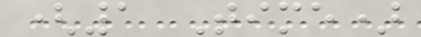(1 Time)
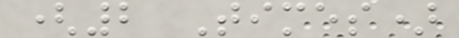(2 Times)
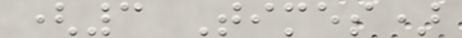(3 Times)
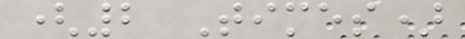(2 Times)
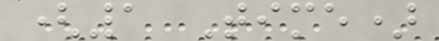(1 Time)
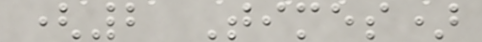(2 Times)
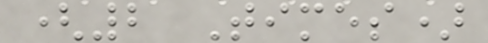(2 Times)
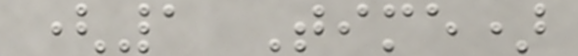(1 Time)
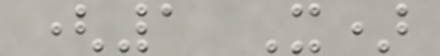(1 X)
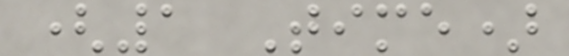(1 Time)
